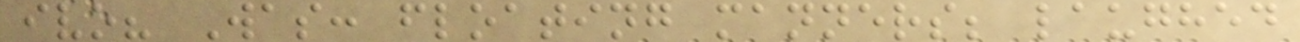ivo? Was: floating manners; laughed
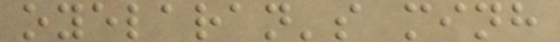oyelaran's minh
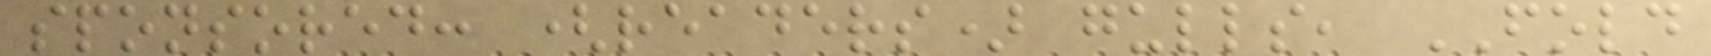sponsored: (readers) gulls, FOLD
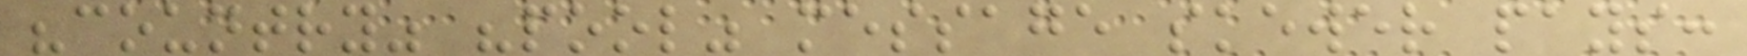"country" "pool" message skewer pays:
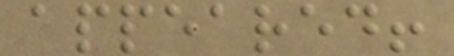appeared!
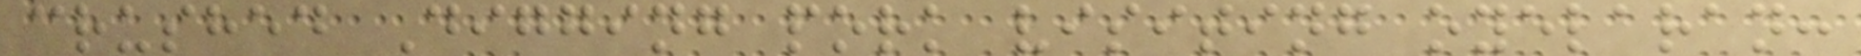crushed Digging pork visiting oyelaran:
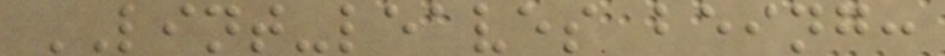LINT-leaves being:
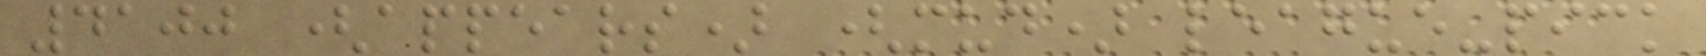4100 (appears) (mud) league-pick
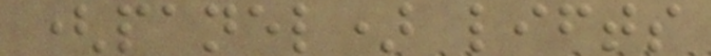(panel) lifts
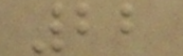22
